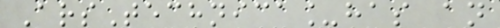ArsTechnica_has an
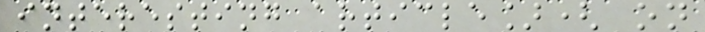interesting article]( on
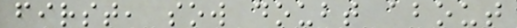first, sow doubt about
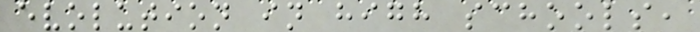evolution in high schools,
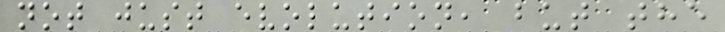not just evolution, but the
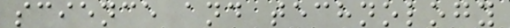science and technology
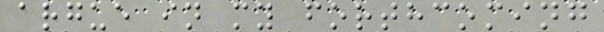argue in my forthcoming
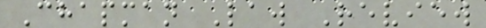Chapman Law Review
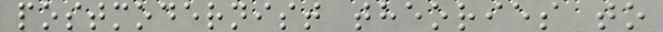postmodernist theories to
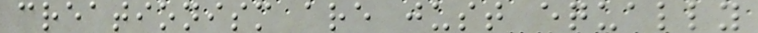creationism are just equally
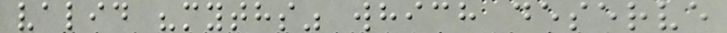valid "myths" which deserve
